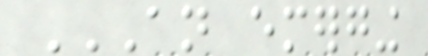AN EMERGING
